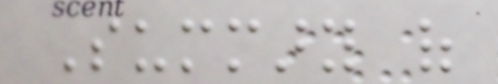Summary of
